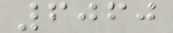6060
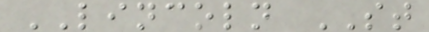LINCOLN ST
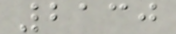2130
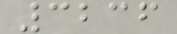3236
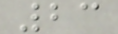23
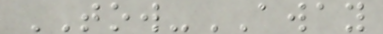TOW-AWAY
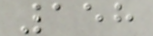158
